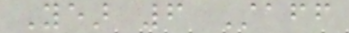Year 6 Staff
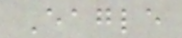Eagle
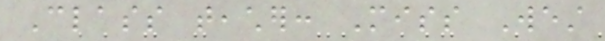Class teacher: Miss West
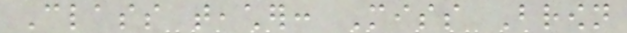Class teacher: Miss Brown
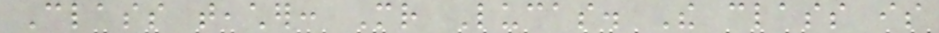Class teacher: Mr Lucas. The class is
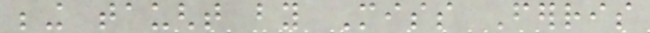being taught by Miss Ferris
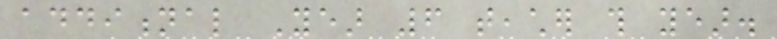additional Year 6 teacher this year.
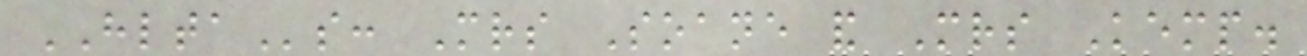HLTAs: Mrs Soane and Mrs Kemp.
